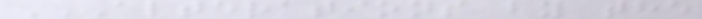ALTERATIONS BY THE
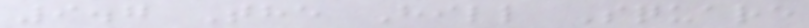9.7 The Hill Square
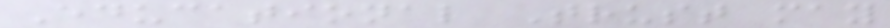Educational Trust may
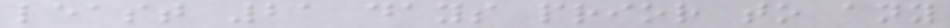least 21 days prior to any
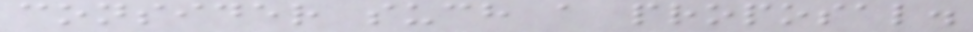consider such a proposal.
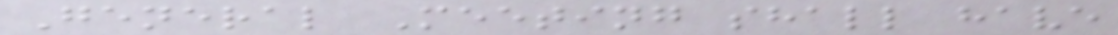General Meeting shall have
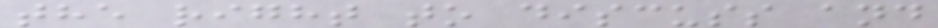the right to discuss and
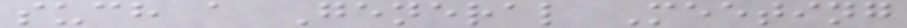such a General Meeting
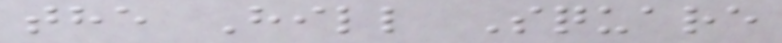the Hill Square
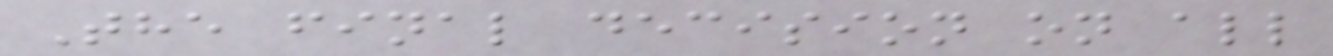The final decision on all
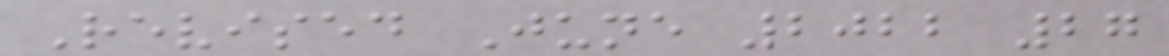Revised June 2022 27
